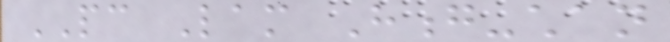PC Lam Hong-chan
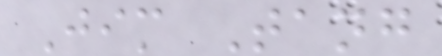Jim Tang
